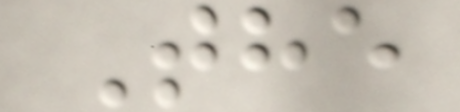The
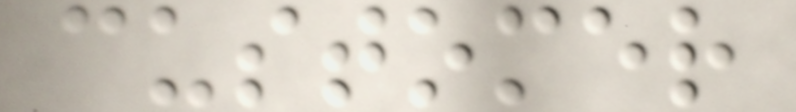customer
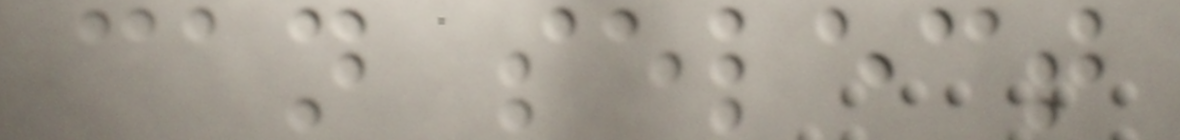can select
